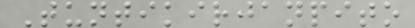Tuntikirjanpito
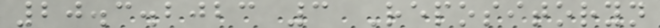20.3.2023 3 Repositoryn
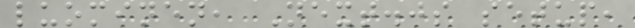luominen, Next.js setup,
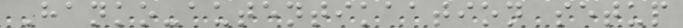Hanko-autentikaation setup
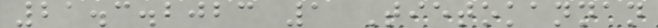21.3.2023 1 Tietokannan
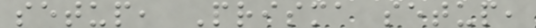setup, Prisma setup,
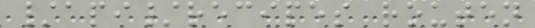/api/recipes routen
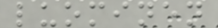luominen
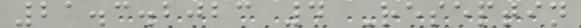21.3.2023 4 Reseptin
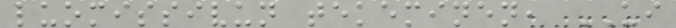luomissivun tekeminen, UI
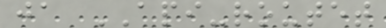ja API-routet
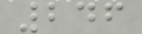246
